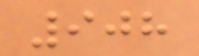908
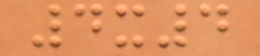4x4
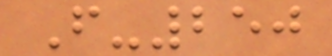F-250
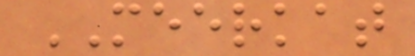MEERKAT
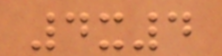4x4
